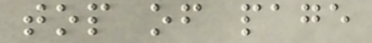top of page
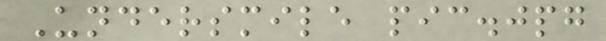Undersmile pic.jpg
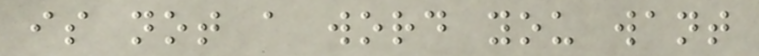is not a word you want
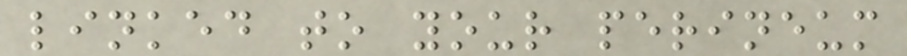linked to your perineum
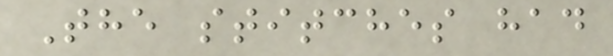The stitches had
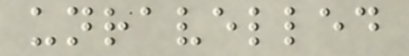unravelled
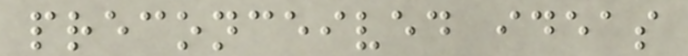preconceived ideas
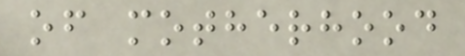of motherhood
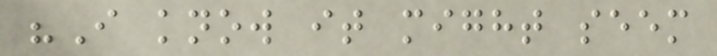"I know it might seem
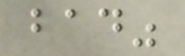bad"
